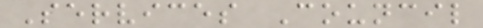Services Council
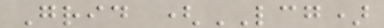Grid (LCG)
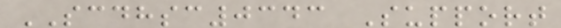SCDHSC0343 Support
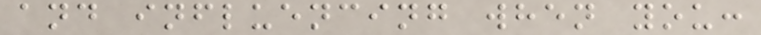and influencing when you:
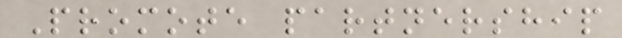Promote partnership
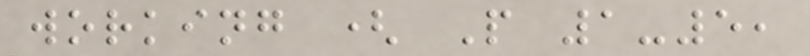working ( P 1-5,
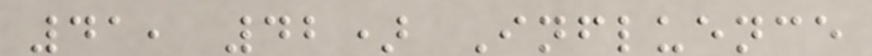41, 42) Influence
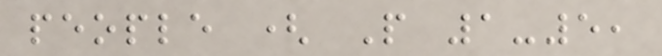people ( P 1-5,
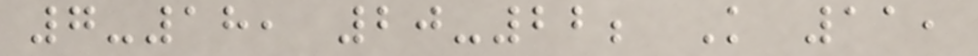7-18, 20-22; K 11,
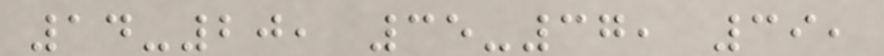14-20, 35-37, 39,
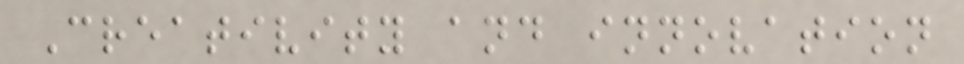Creativity and innovation
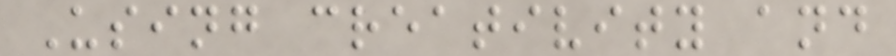Using creativity and
